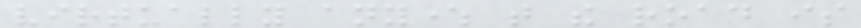virtually anywhere that the road is
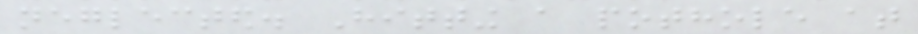neglected. Hitting a pothole at
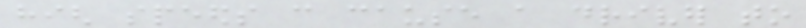high speeds can cause a driver to
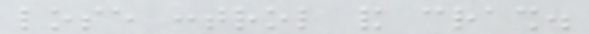lose control and crash.
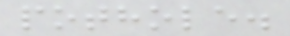pothole.
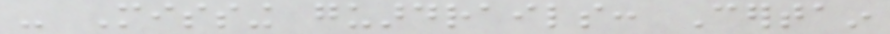- Missing guardrails: Certain
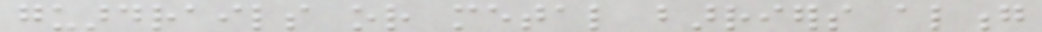guardrails or metal barriers along
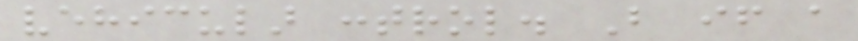vehicular control. But if a
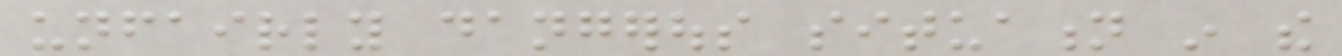unfairly dangerous situation in the
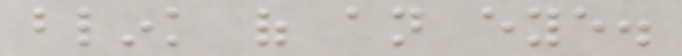blink of an eye.
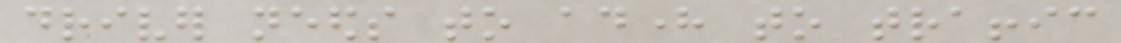driver needs to adhere to traffic
